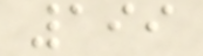199
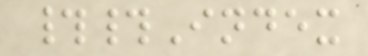##Index
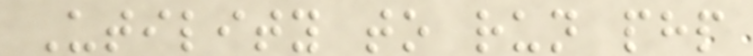Utility to run php
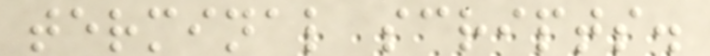terminal scripts.
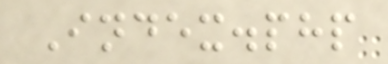Index.php
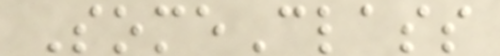SomeClass
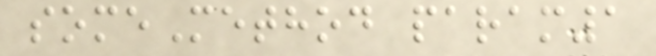someMethod param1
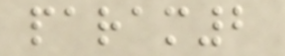param2
